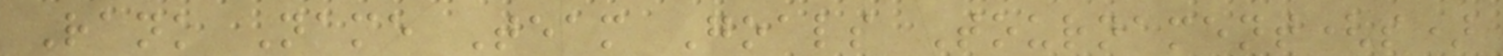Rank Name Team Goals Tournament(s)
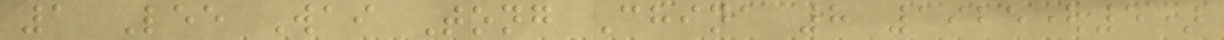1 Lee Wai Tong China 8 1925(5)
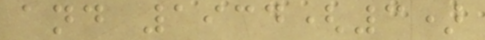and 1934(3)
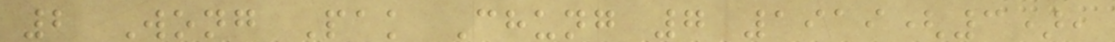2 Wong Pak Chung 7 1919(3),
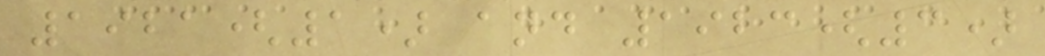1921(1) and 1923(3)
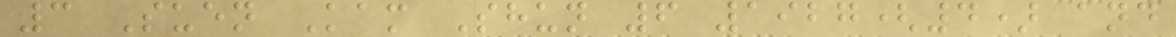3 Suen Kam Shun 6 1927(4) and
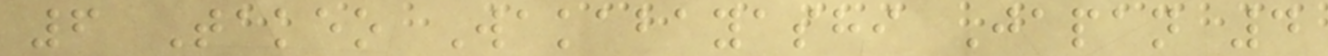6 Takeo Wakabayashi Japan 4
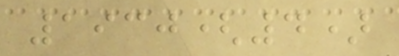1930(4)
